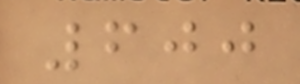600
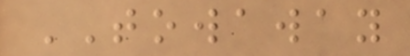TOWAWAY
